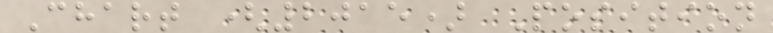Chart (2015) Position
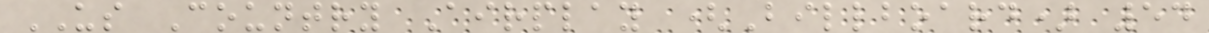US Country Airplay (Billboard) 54
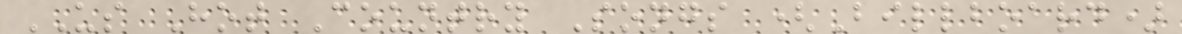US Hot Country Songs (Billboard)
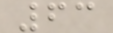63
